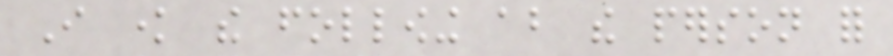I know the following about the person for
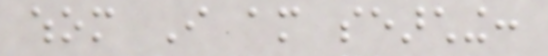whom I am searching:
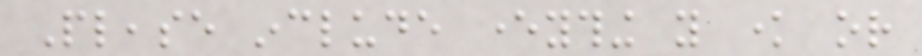Please include everything you know or
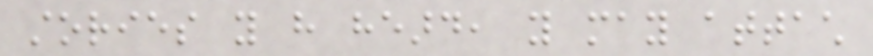stories you have heard, you may attach
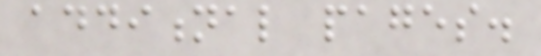additional pages.
